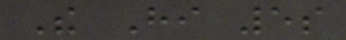The Hi 5s
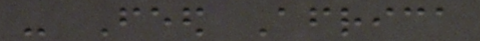- Feed Africa
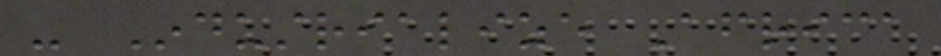- Industrialize Africa
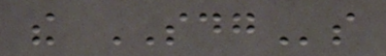the SDGs
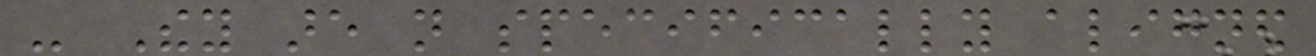- They are not specifically aligned
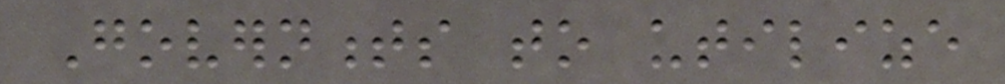Governments to utilize
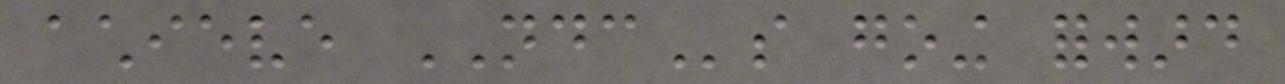achieve NDCs going forward
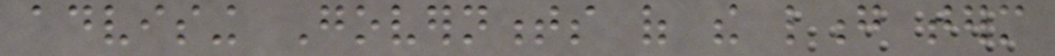advising Governments of the long term
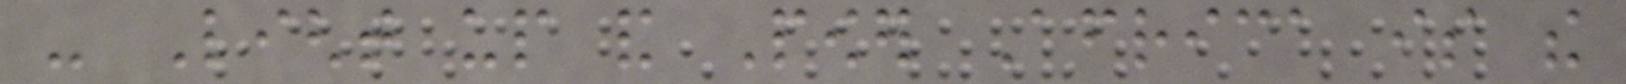- Light up and Power Africa is the
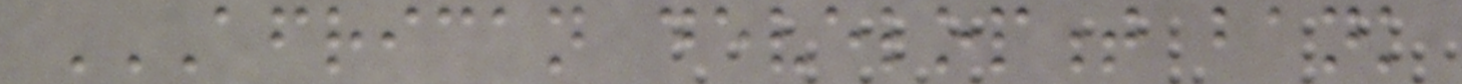AFRICAN DEVELOPMENT BANK
